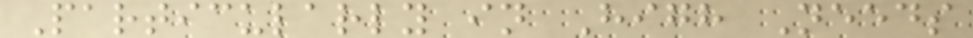Particularly in High Needs
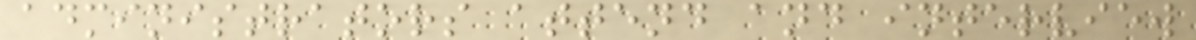administrators attend and interview
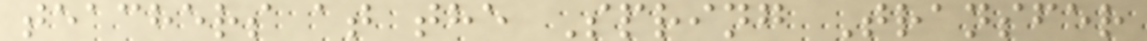teachers at the Spring Transfer
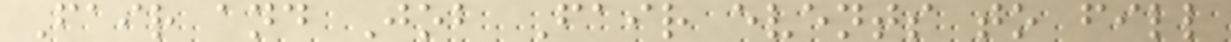Fair and Job Fair events to fill
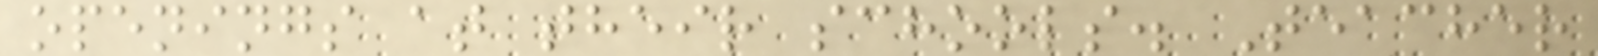openings at their schools. Teacher
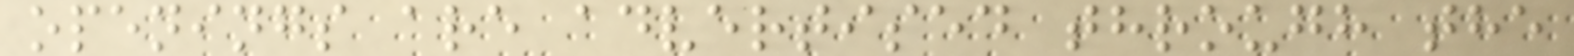openings are advertised through the
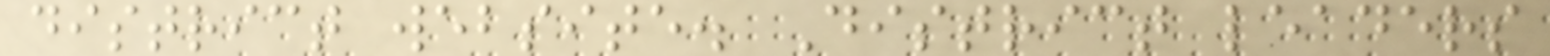district website. District leaders
